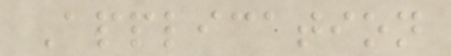Application
